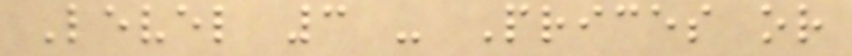Level 3 - Prices or
